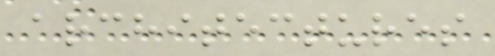architectures
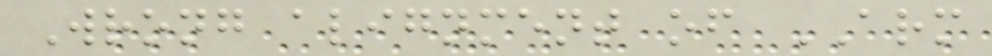Wrong alignment of ARM
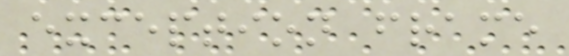exception frame
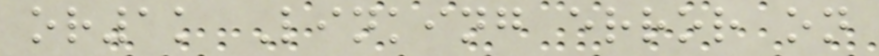or1k Linking error on
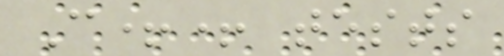C++ tests
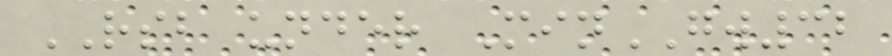RSB under MinGW32
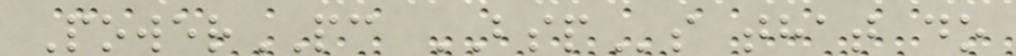PowerPC BSPs that do
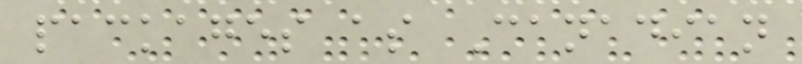packages as Canadian
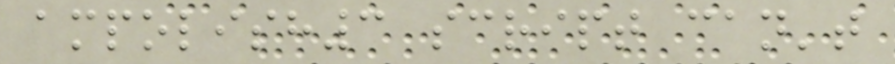ampolish3 script can't
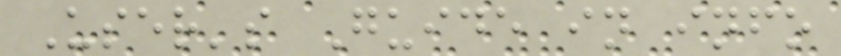User's Guide in info
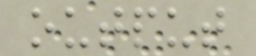output
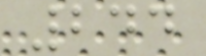244
